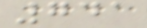741
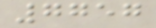7757
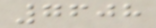7608
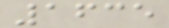1635
